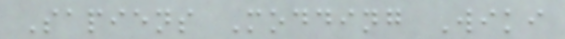Sapiens Modding Wiki
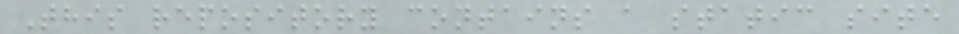This repository contains a static site
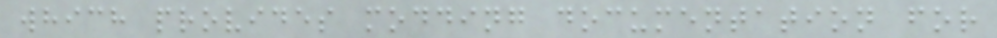which provides modding documentation for
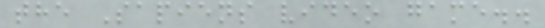the Sapiens video game..
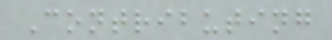Contributing
